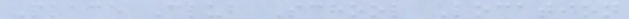Place Club School Location
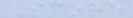Score
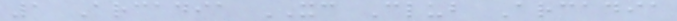1 Arcadia XC Club Arcadia
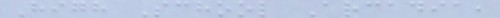High School Arcadia,
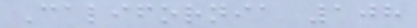California 108
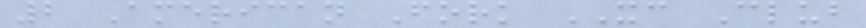2 American Fork XC Club
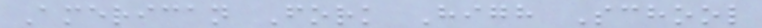American Fork High School
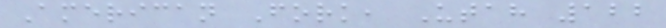American Fork, Utah 122
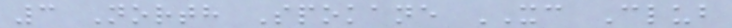3 North Spokane XC Club
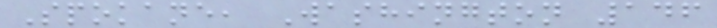Spokane, Washington 146
